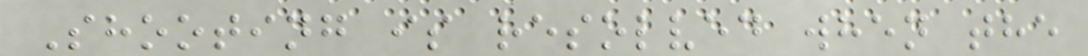Shooting is resolved when the
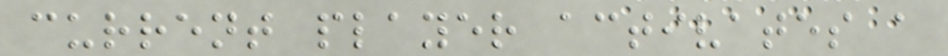current player activates a
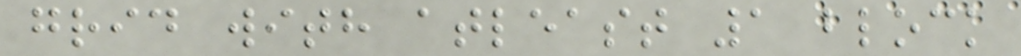grid with atleast 1 block
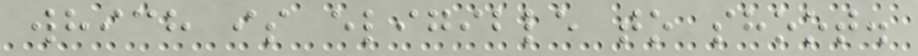which is eligible to shoot.
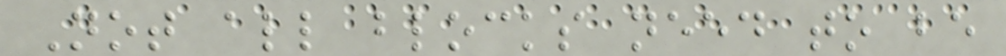Not all blocks need to be
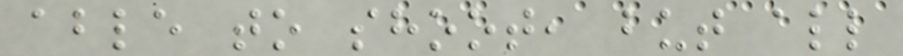able to shoot, but all
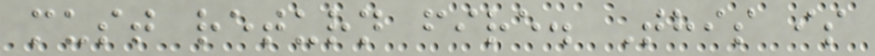must return fire. This is
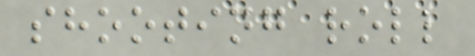shooting roll
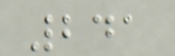241
